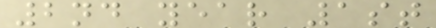2nd year 1st
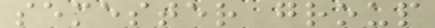semester group
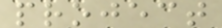project
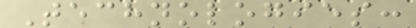Technologies:
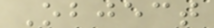Object
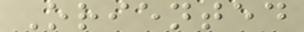Oriented
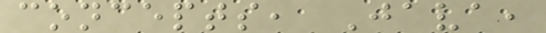concepts, Java,
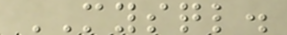MYSQL.
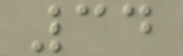34
